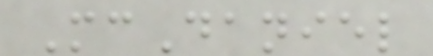McDaniel
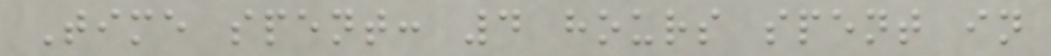Time spent: 4 hours spent in
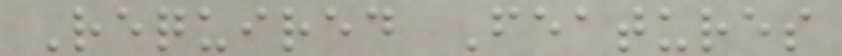Required Features
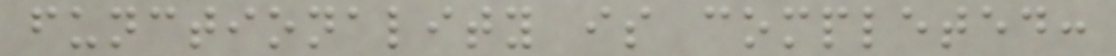functionality is completed:
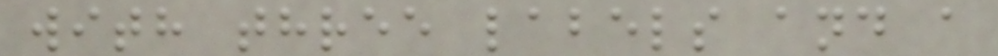with three labels and a
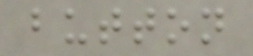button
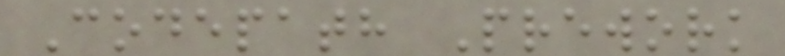Codepath Prework
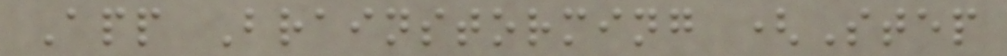App Brainstorming (Step
